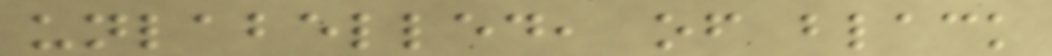unlabelled, of black
